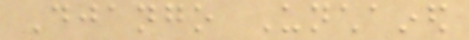Django Unchained
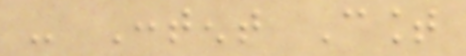- Content Count
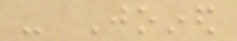- Joined
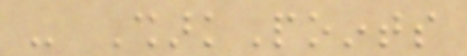- SharkPoints
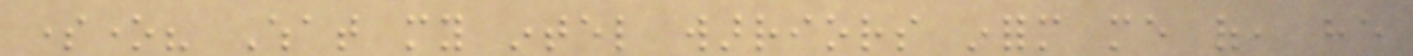someone? What my intel warriors inform me of, he
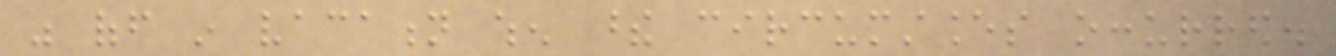was off in vacation when these circumstances occurred.
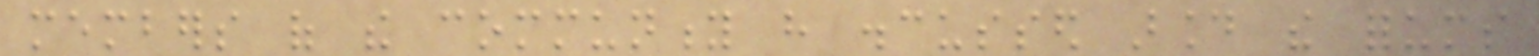members of the community have discussed around the forums
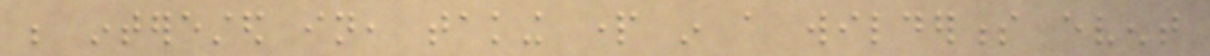be interested in, taking part in a wilderness event
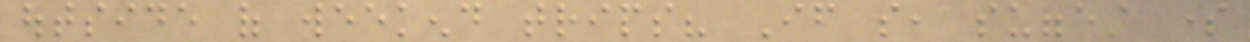outside of weekend trips? If so, suggest some
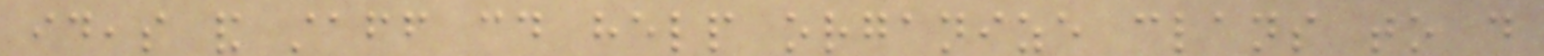ideas and staff could help organize clans to do
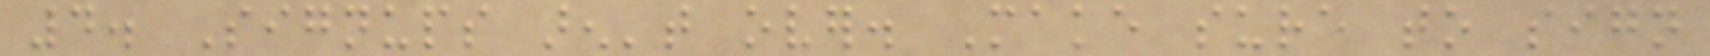4. Signups aren't over. Make sure to sign
